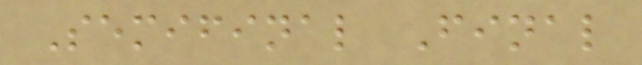Semifinal Final
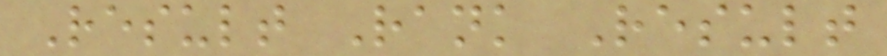Result Rank Result
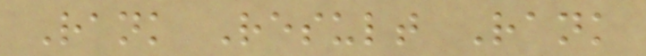Rank Result Rank
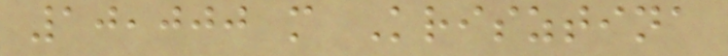10,000 m Krisztina
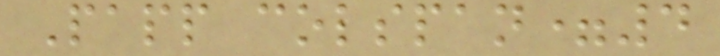Papp colspan=4
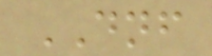DNF
